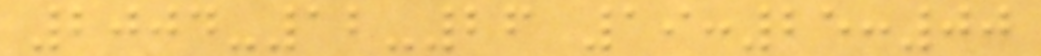2004-12-26 19:25:00
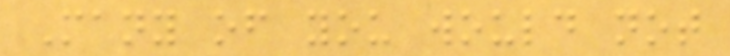Many of you would not
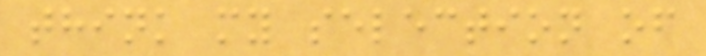think my selection of
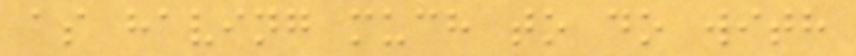as having much to do with
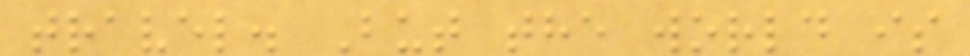travel. But the world is
